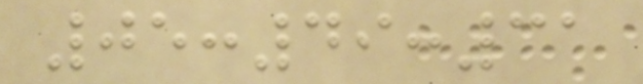05:49:31
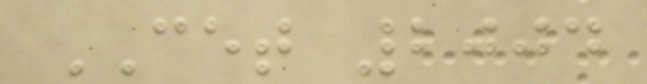CET 2004
